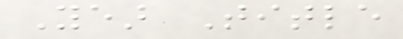Year Title
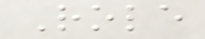Role
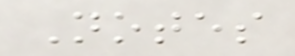Notes
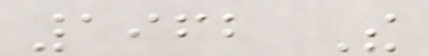1962 The
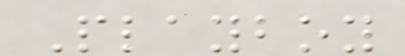Playboy
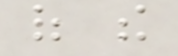of the
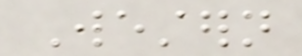Western
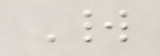World
